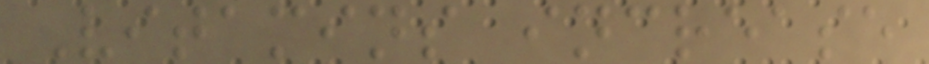Vitamins increase
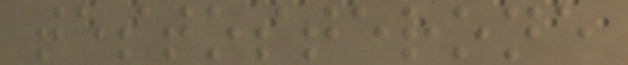testosterone
